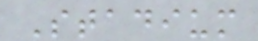Stadium
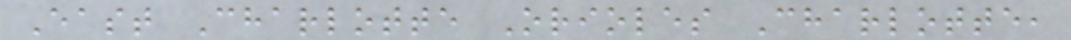East Charlotte Orioles Charlotte,
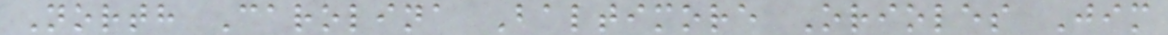North Carolina Baltimore Orioles Jim
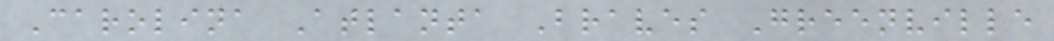Carolina Atlanta Braves Greenville
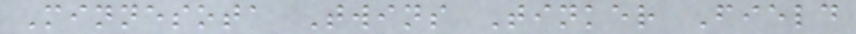Minnesota Twins Tinker Field
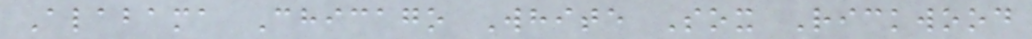Alabama Chicago White Sox Rickwood
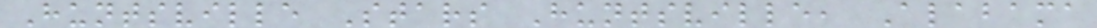Huntsville Stars Huntsville, Alabama
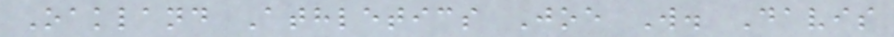Oakland Athletics Joe W. Davis
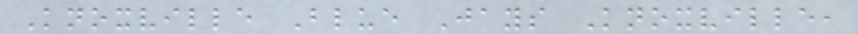Knoxville Blue Jays Knoxville,
